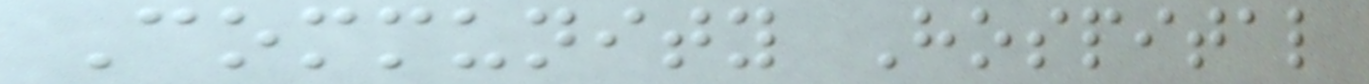Community Hospital
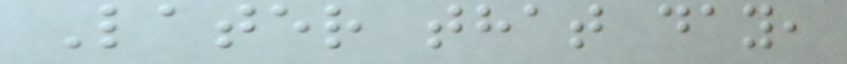Later that day,
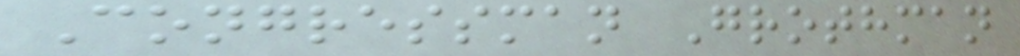Congressman Grothman
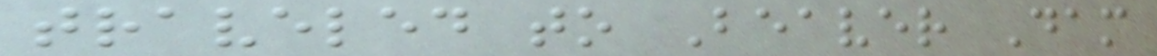traveled to Beaver Dam
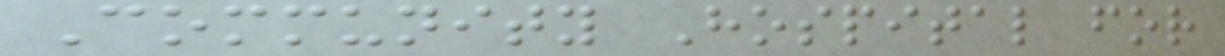Community Hospital for
